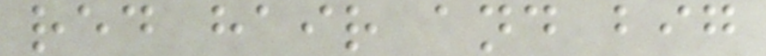red hair and big
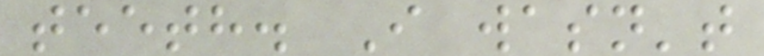teeth. I wasn't
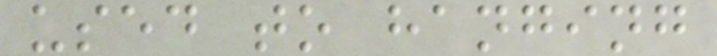used to hanging
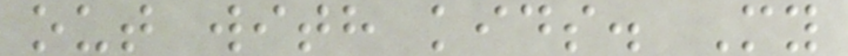out with kids. My
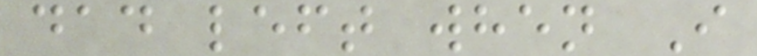dad left when I
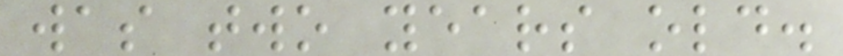was two years old.
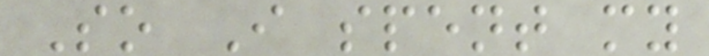So I spent my
